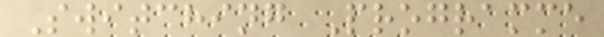Switching Programme
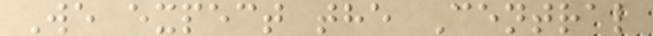We expect the Central
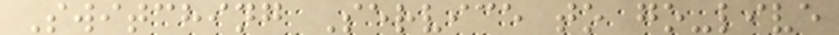Switching Service to go-live
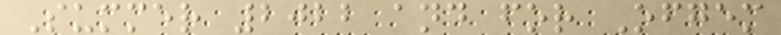Summer 2022 and for Ofgem
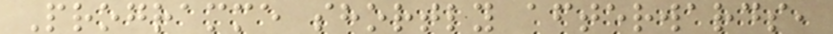Programme shortly afterwards,
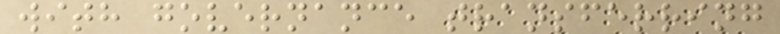with governance transferring
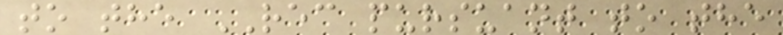to the REC pursuant to the
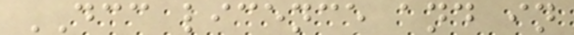DCC licence and in
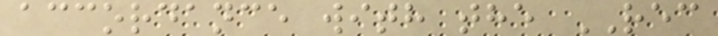accordance with the REC
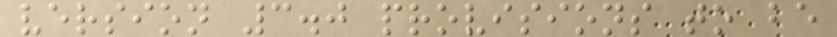version 3.0 provisions to be
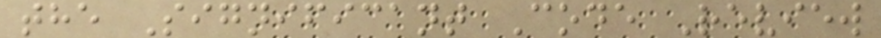the Significant Code Review
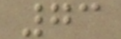73
